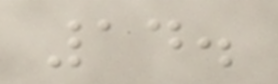14.
